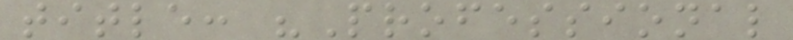title: "Professional
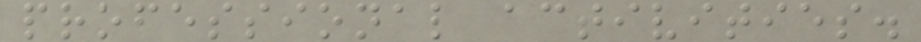professional activities.
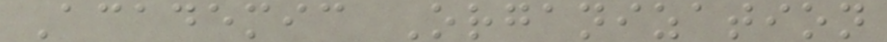Academic Organization
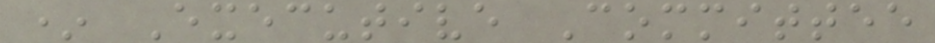* Executive Committee
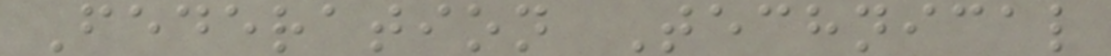Federation Technical
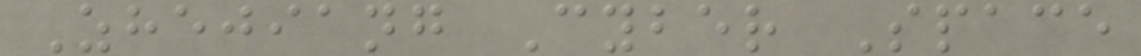Zhejiang Cyber Space
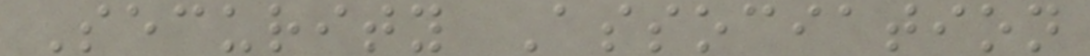Security Association
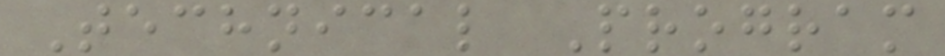Technical Program
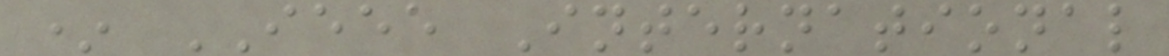* IEEE International
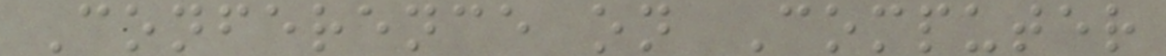Conference on Computer
